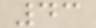43
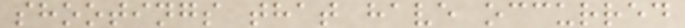shootings that have occurred
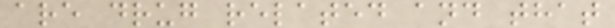are drug related and that
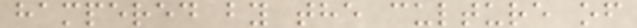hampered by the culture of
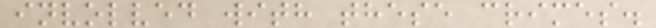involved with these crimes.
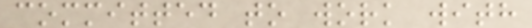committed to work with
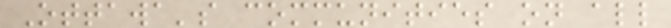Ottawa's communities on all
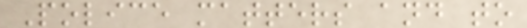Police matters and to
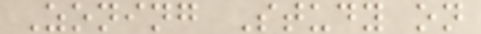Zoning Study on
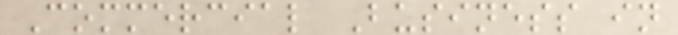Commercial Business in
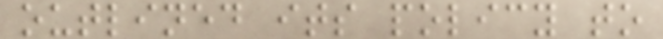outlined its policy to
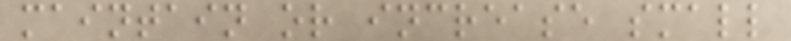maintain or increase small
